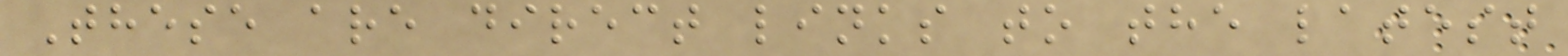These are direct links to the latest
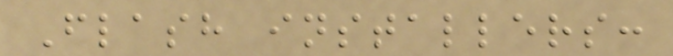Flash installers:
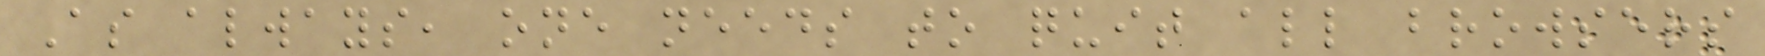As always, one needs to quit all browsers
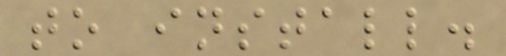to install.
